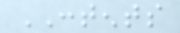CONTENTS
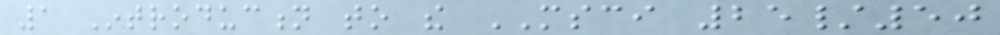1 Introduction to the MSCI 25/50
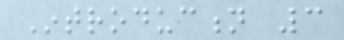Introduction 3
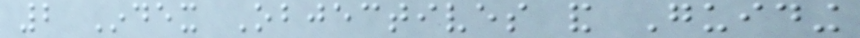2 Index Objectives and Guiding
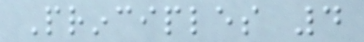Principles 4
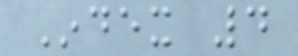Index 4
